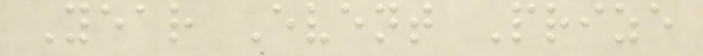Year Event Prize
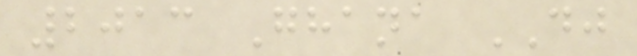2013 Ghana DJ
